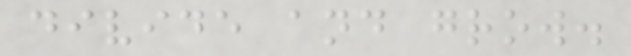divide and grow.
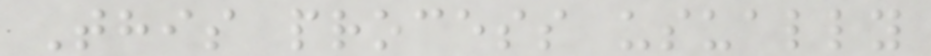This process usually
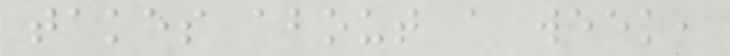takes about a week,
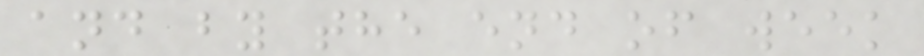and by the end of week
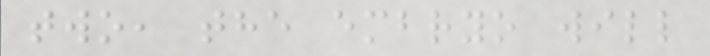two, the embryo will
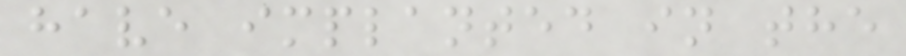have implanted in the
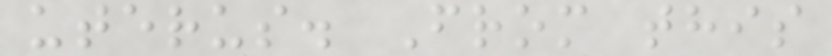uterus. From this
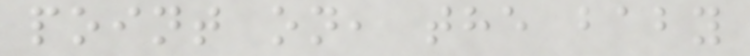point on, the baby
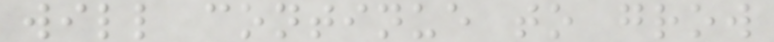will continue to grow
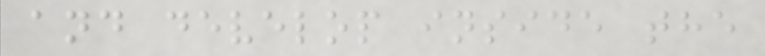and develop inside the
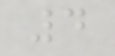4
